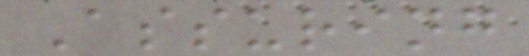Assuring
